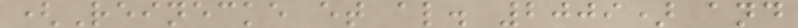(Reinecke et al. 2009) and
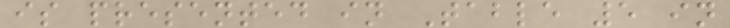is presented in Table 5 in
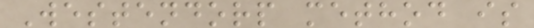Westendorp method is
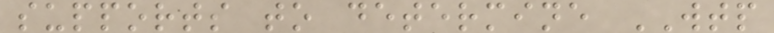supports to determine WTP
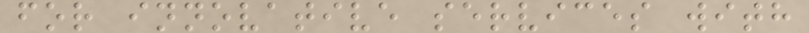for innovative services with
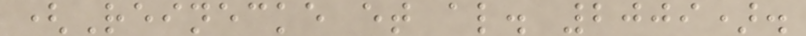(Reinecke et al. 2009).
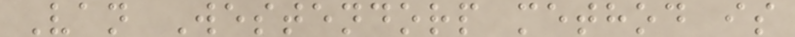Van Westendorp method is
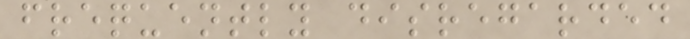frequently disregarded
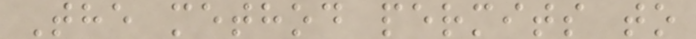The method permits to
